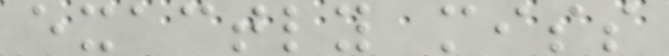exactly miss
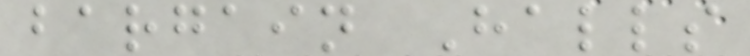bargain Halls
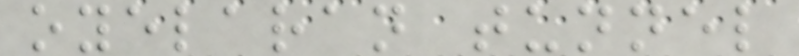oyelaran tunnel
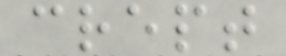crept
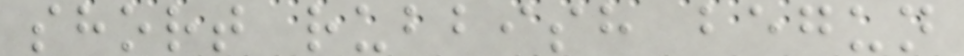short rubbish begun
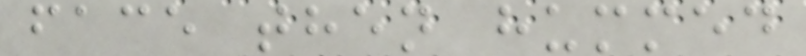face then hummed
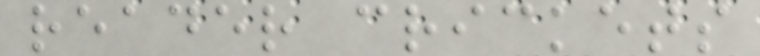reader crickets
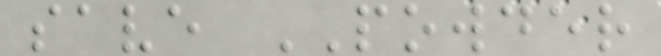save POWDER
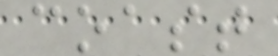coast
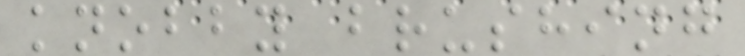knobby brushing
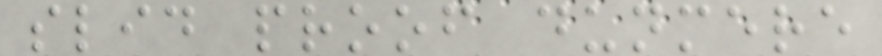slid proof dunmere
